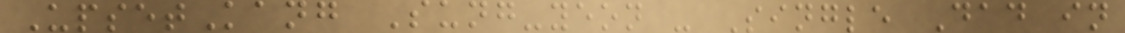UpsetKang Sung-yeon - Single Dad in
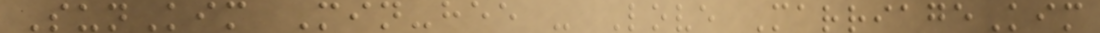SunKim Min-hee - Love MarriageKim
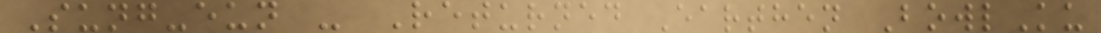Sung-eun - Returned Earthen BowlKu
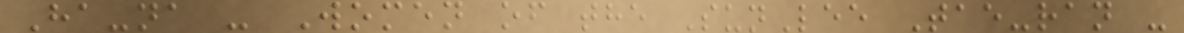Ha-na - Women of the SunLee Tae-ran -
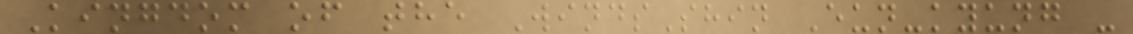Kingdom of the WindsShin Eun-kyung -
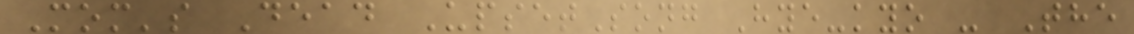Mom's Dead UpsetSong Hye-kyo - The
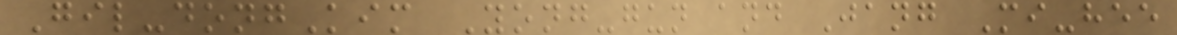Gil-dongKim Yong-gun and Jang Mi-hee
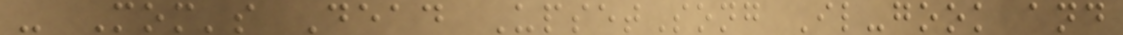- Mom's Dead UpsetSong Il-gook and
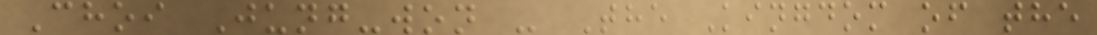Choi Jung-won - The Kingdom of the
